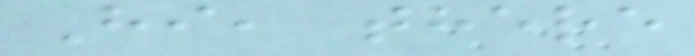Hi, there
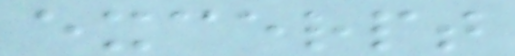excerpt
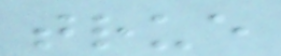true
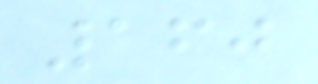160
